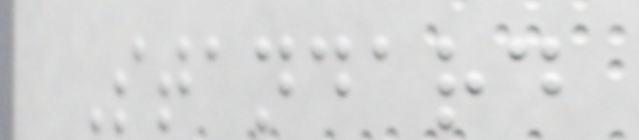Standard
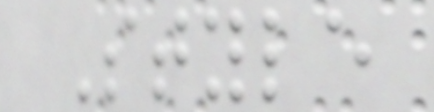Style
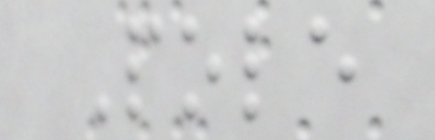Pole
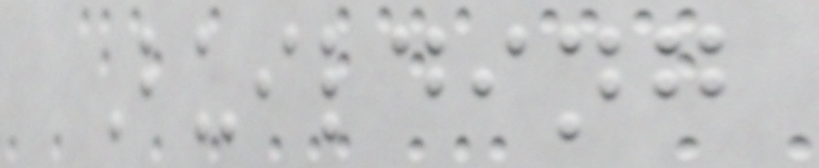Building
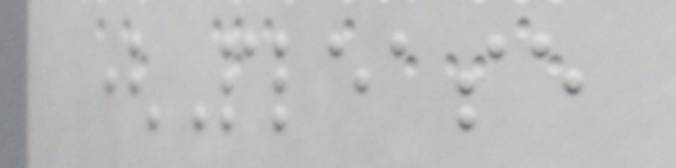(Please
